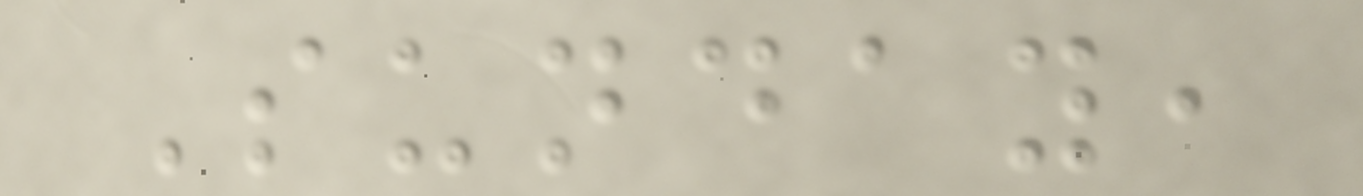Sunday,
